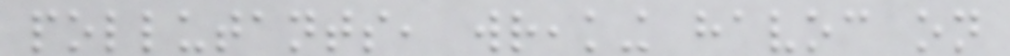pollutants, wreaking havoc on
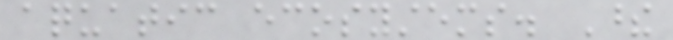aquatic ecosystems. These
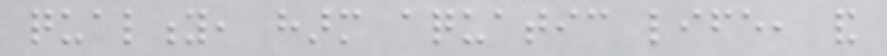quality, harm aquatic life, and
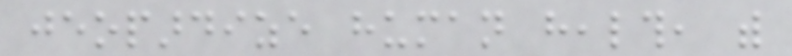jeopardize human health, with
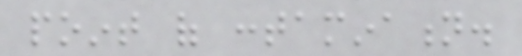point of contamination.
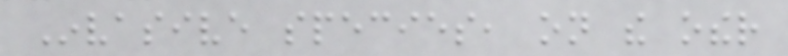Invasive species, on the other
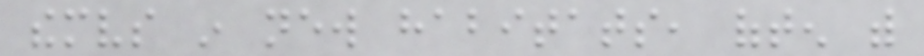themselves in new habitats, often with
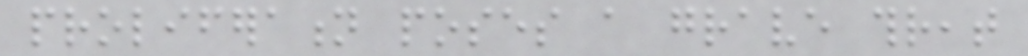proliferation poses a grave threat
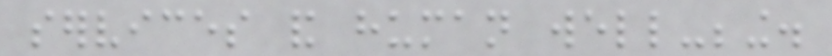services and human well-being.
